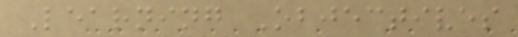Learning Objectives
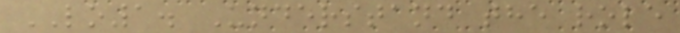LO1. Understand the role
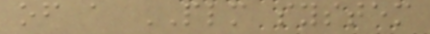of a PLM system
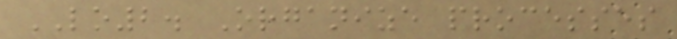LO2. Organize processes
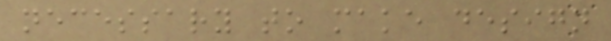necessary to make design
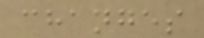changes
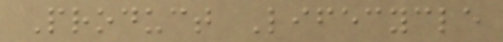Product Lifecycle
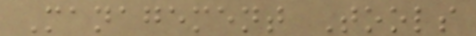Management Tools
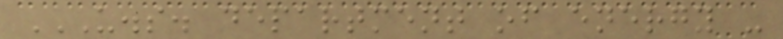U.S. DEPARTMENT OF ENERGY -
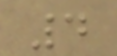4
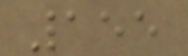155
